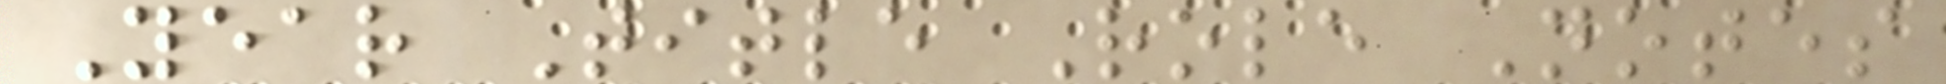Year Title Role Notes
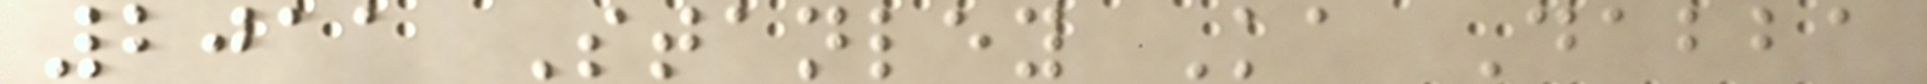2011 Stanley Ka Dabba
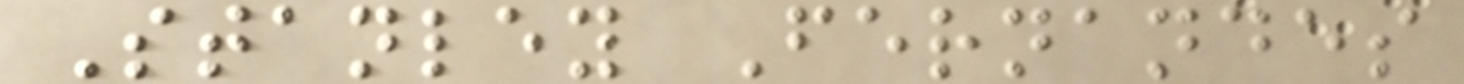Stanley Fernandes
